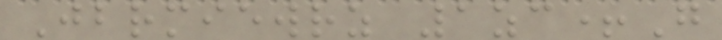Jbrmiewrz 1zc+G
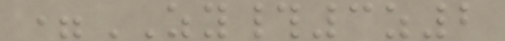=ZY#3z2
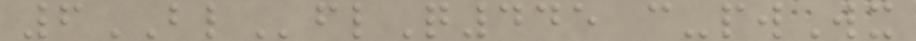6BLflQ445 c-pwWx
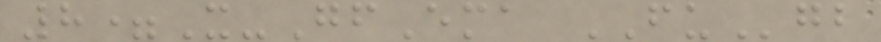8=X-GfEma FUgb
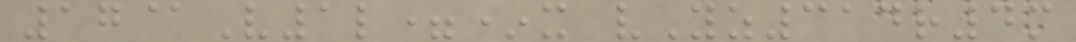17@V1l=*x vYz314r4m
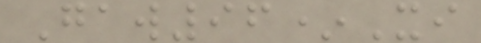Gaw96*Xi
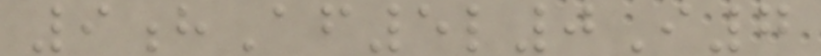9hAf5l0I7
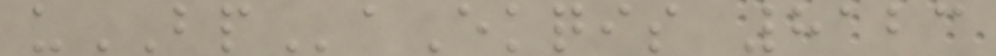uBPaEkqis 8123
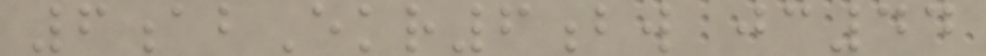6abEkr6bw jc44
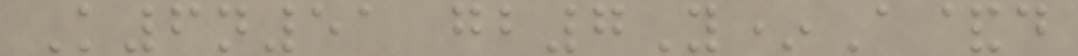K6n51 gb7Y*A&d
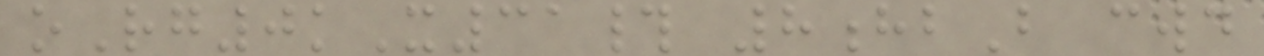oRg0kX31# 8hbB cwd
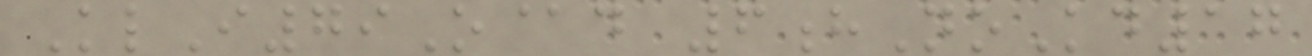KlI79O@d 6hNoKd17
